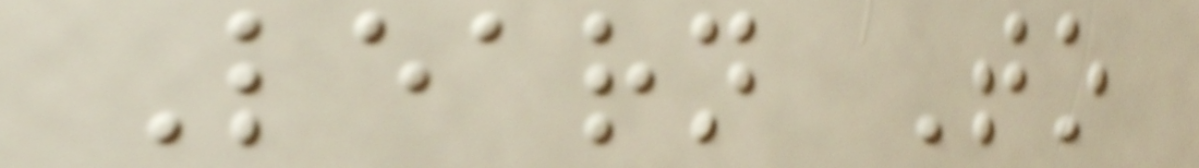Learn To
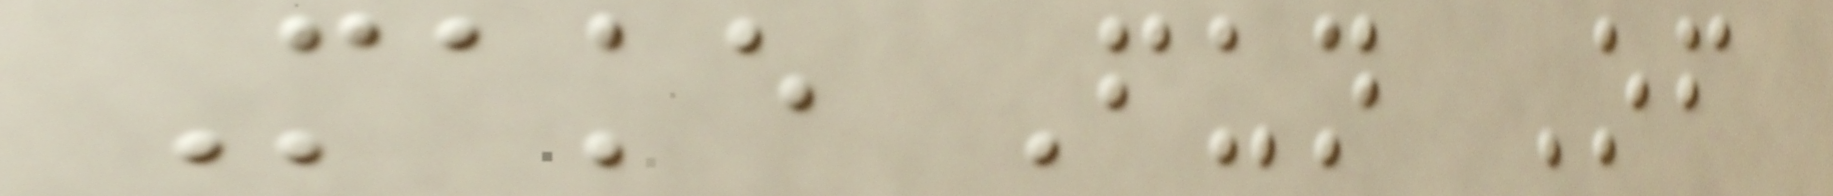Make Fun Of
